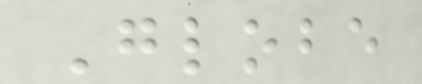Globe
